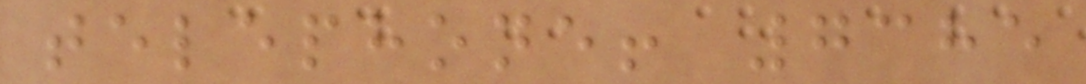telephone! 7385
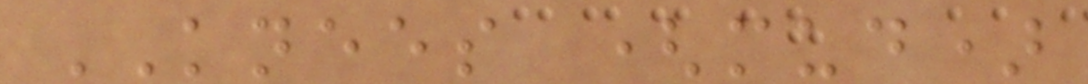KNEES (mud)
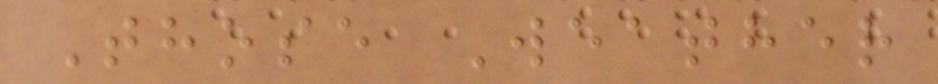Those Weather
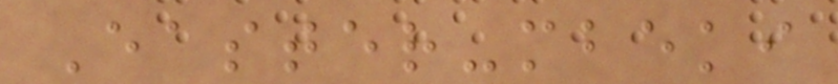Easter-mbeki
